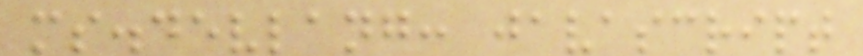ms.devlang: javascript
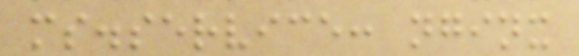ms.service: nginx
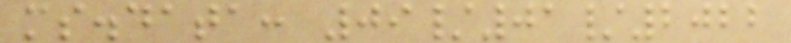ms.data: 09/01/2022
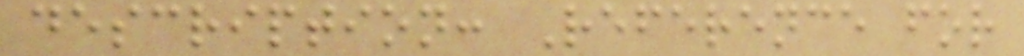description: Reference for
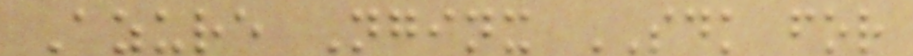Azure Nginx SDK for
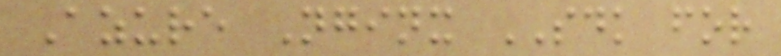Azure Nginx SDK for
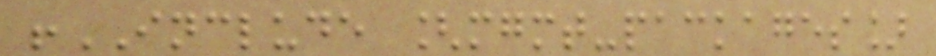!INCLUDE [mgmt-packages]
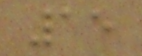15
